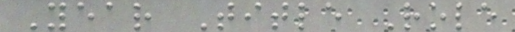Year Title Role
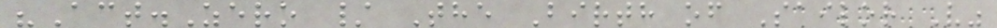"Act.Zero / The Birth of Sailor V"
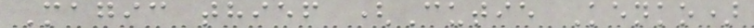Magic thief (Cutie Kenko)
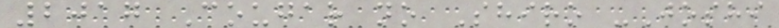2017 Cougar no Shiro -Joshi
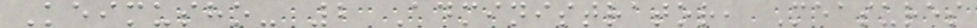Keimusho- 2 Administrator, Measures
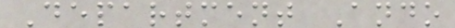Department Ando
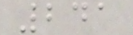241
